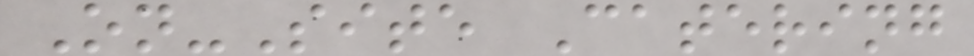On-Site Catering
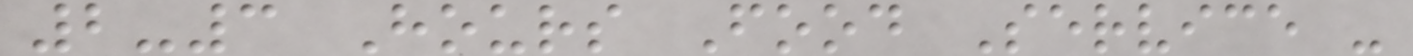2-3 Hours Food Service -
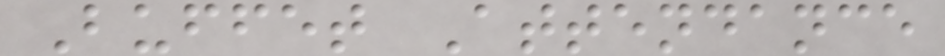Buffet Attendance
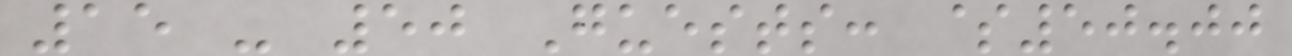15 - 50 Guests: $50.00
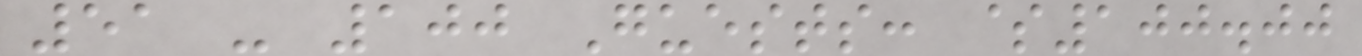51 - 100 Guests: $100.00
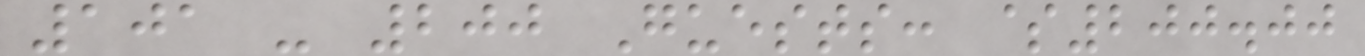101 - 200 Guests: $200.00
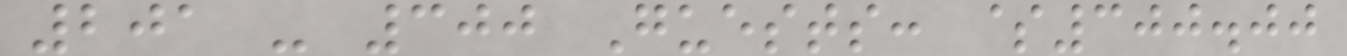201 - 300 Guests: $300.00
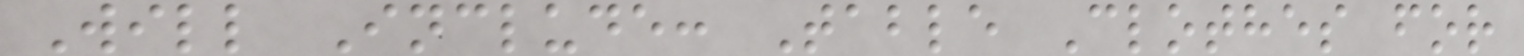Will Include: Table Clothes for
